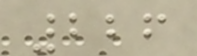226
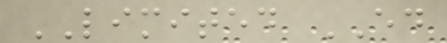LIMITED ED
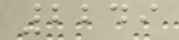2249
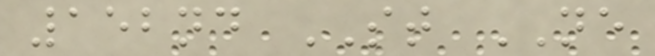152nd ST NE
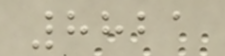8821
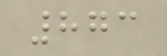873
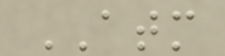ATM
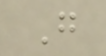G
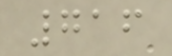716
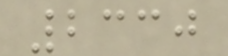2330
